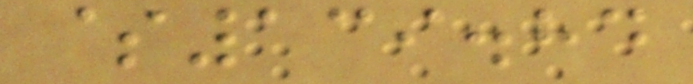$139.84
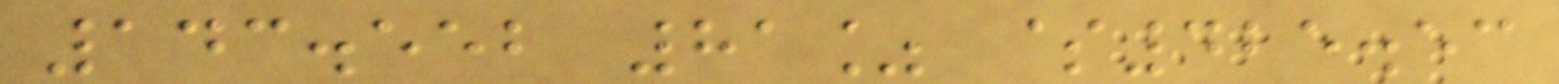143.552 81% $425.53
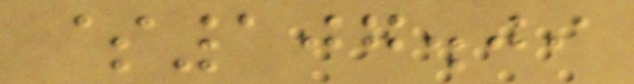$107.09
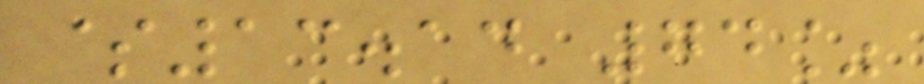$13.14 74%
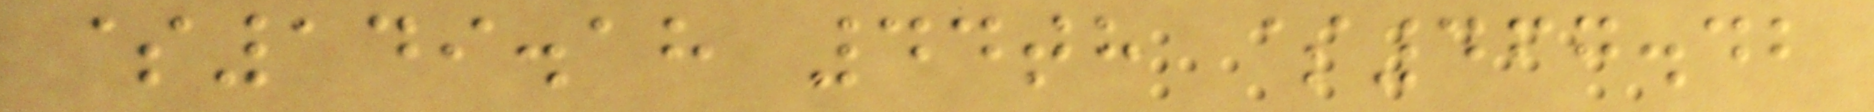$149.18 44th $467.42
